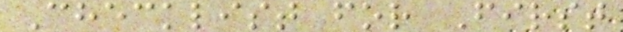Checklist for First
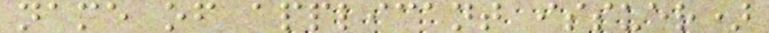name of applicant issuer)
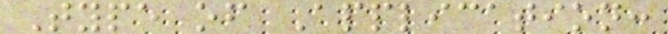Type of Application:
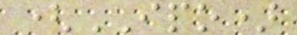(IPO)
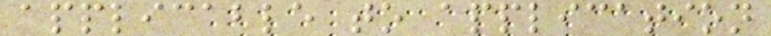applicable to application
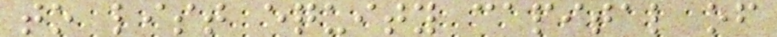to list equity capital of
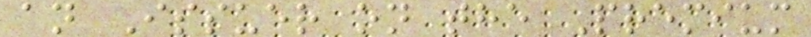an Issuer on the Premium
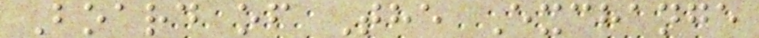Board of The Exchange
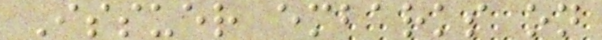Issuer embarks on
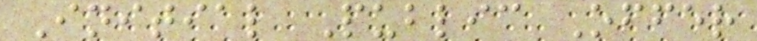Initial Public Offer
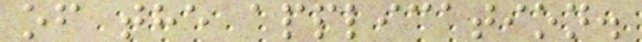of the application.
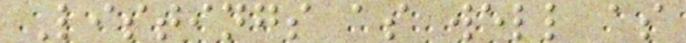Listings as well as
